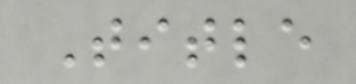Title
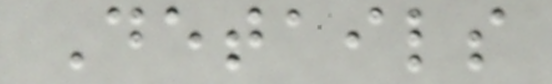Details
